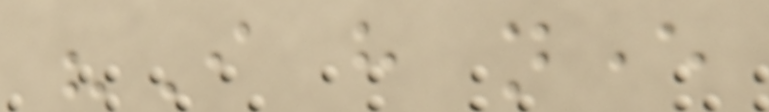"I have never
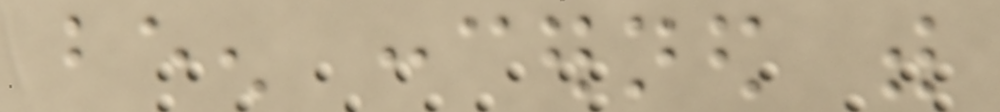been concerned with
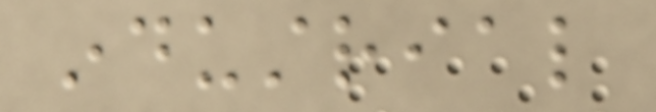industrial
